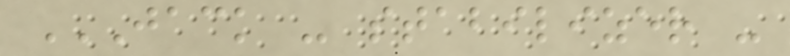JACK - STABILIZER -
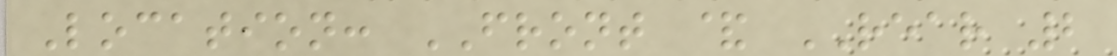Location: FRONT & REAR 2
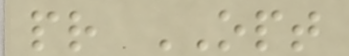pr OPT
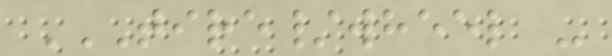TIRE/WHEEL -
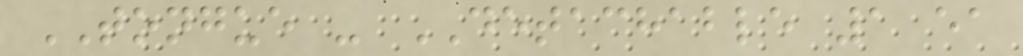TONGUE - DETACHABLE 1 ea
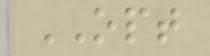OPT
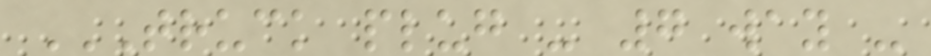TRUCK PLUG - 7 WAY -
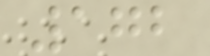172
